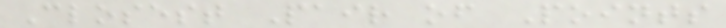Closest Pair of Points
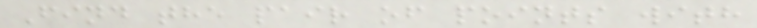Find the pair of points with
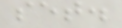set.
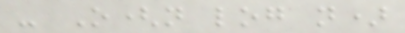- O(n log n)
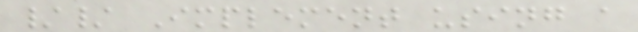// Implement using a
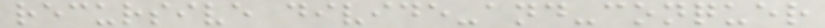recursive divide-and-conquer
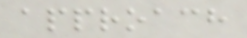approach
